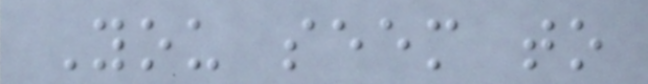You seem to
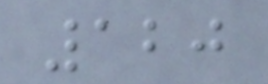120
